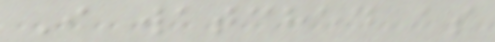I watched as
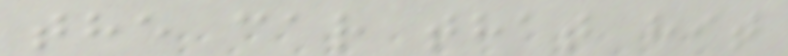the car that hit
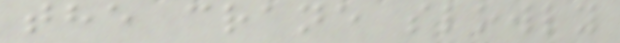the crane slowly
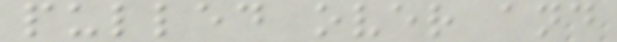pulled over and
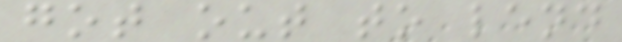got out to lend
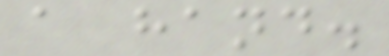a hand.
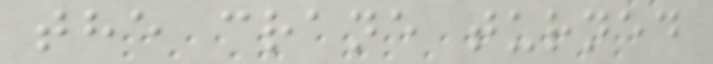the crane turned
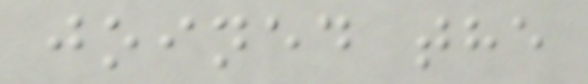joined the
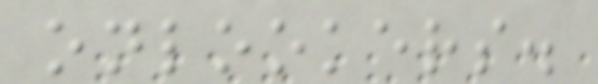onlookers.
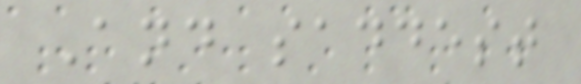And saddest
